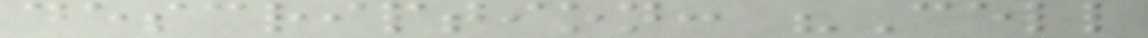description: "Cell
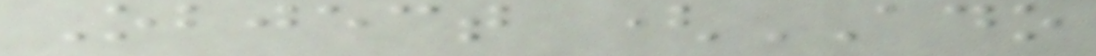Object (ADO
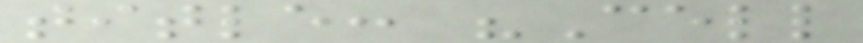title: "Cell
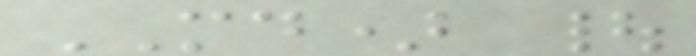MD) |
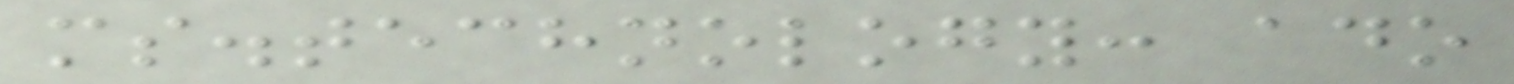ms.technology: ado
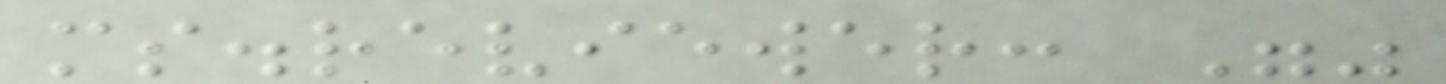ms.reviewer: ""
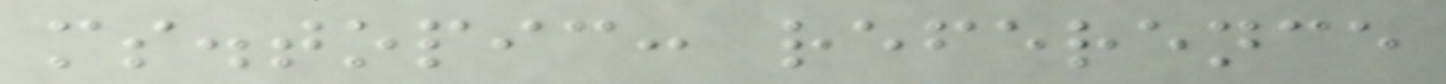ms.topic: reference
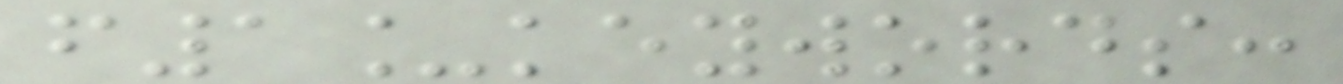f1_keywords:
